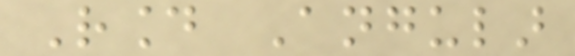Round Angular
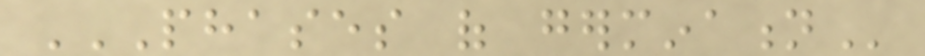PHASES OF GERMINATION
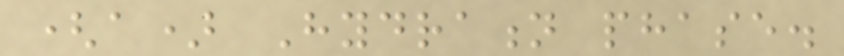(a) Hydration phase.
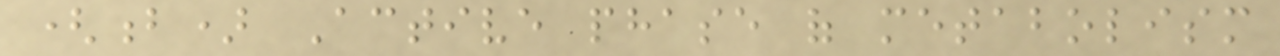(b) Active phase of metabolism
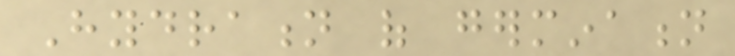Hydration of germination
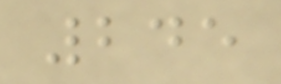245
